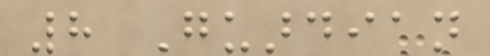8 Guardian
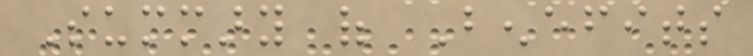Summary of Benefits
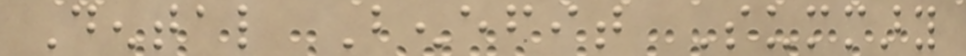Dental Benefit Summary
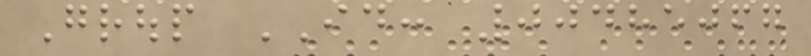Group ID: 00485067
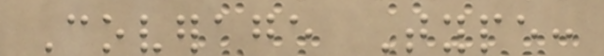Coverage Type:
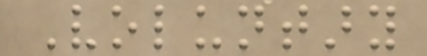Voluntary
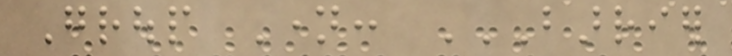Group Name: BARRIER
